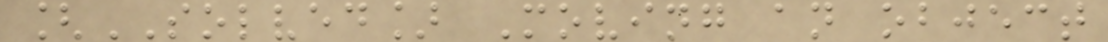[SOLVED] Moving an object
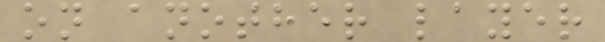on another layer
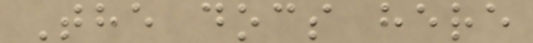The docs here
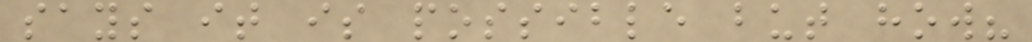says it is possible but how?
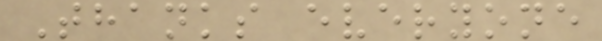Thanks everyone
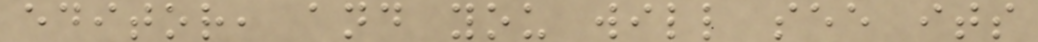editor, and you will see its
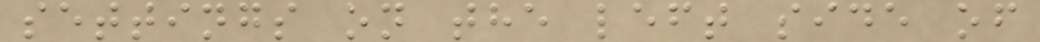settings on the left side of
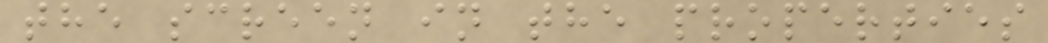the screen in the properties
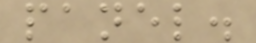panel.
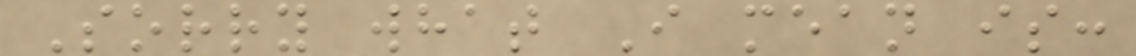Sorry what I mean is:
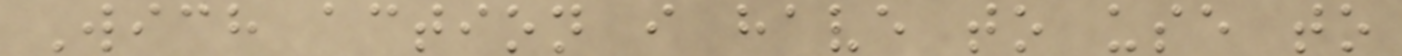Wich action i have to use to
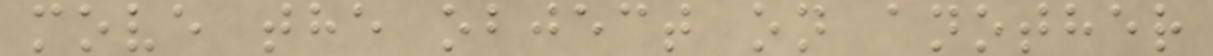move the object on another
